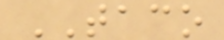TACO
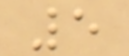5
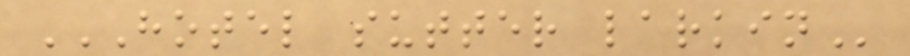HOTEL SUTTER LARKIN
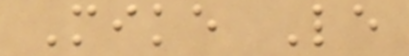Mike Le
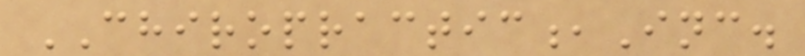CHIROPRACTIC,Inc.
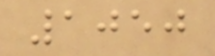1050
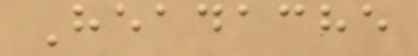Headache
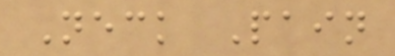Neck Pain
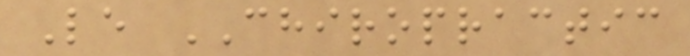Le CHIROPRACTIC
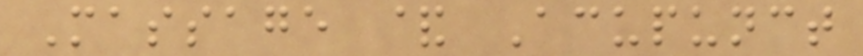Massage & Acupunct
